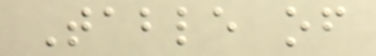Table of
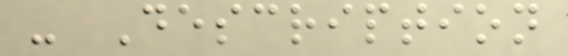- Description
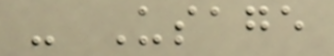- Usage
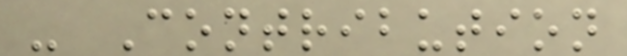- Contribution
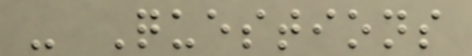- Questions
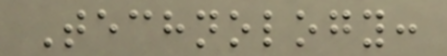Technology:
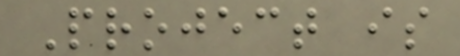Project is
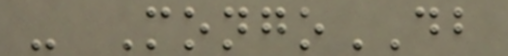- MongoDB
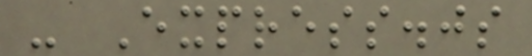- Express.js
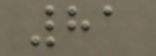81
